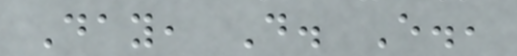Day, D. E.,
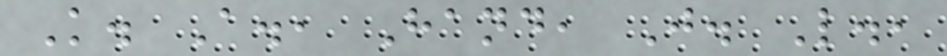K. A., Hand, J. L.,
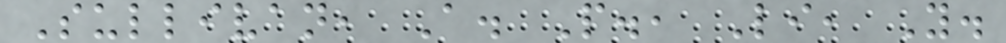Sullivan, A. P., Li, Y.
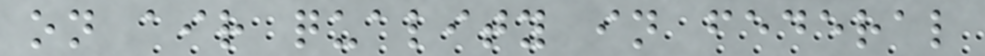on air quality in federal
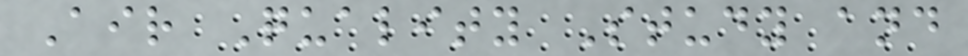Air Quality Study and
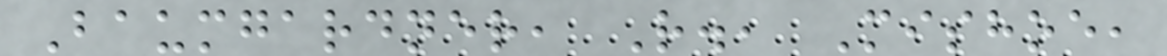Baumgardner, R., Mishoe,
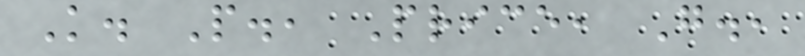K. P., Price, G.,
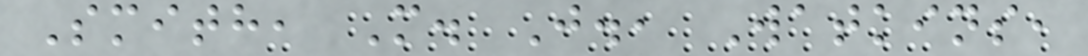Smith, M. J., Watkins,
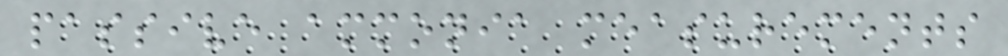passive ammonia measurements
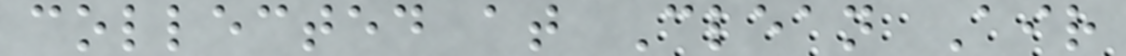collected at Clean Air
